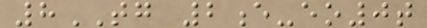8TG 2e-eo0t
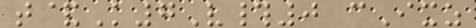t&K7V#0 cIxz
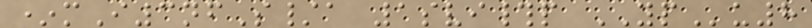*mI3nfS/a 1svi#p YPu8
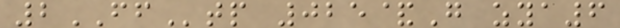2FFtp 025&G zya6
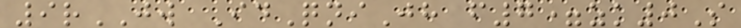9rJW IdQniJh f7=zk0S
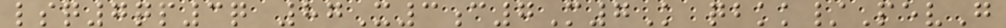lsq7qp3q 87X3c7M7K qbkk/PevG
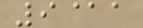9@a
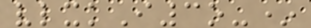vlxkI3o-*
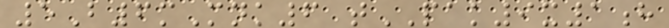5B6mMnk6 tPAK9x1h
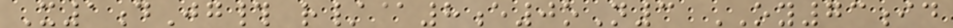X1dJg# r/@8e0oN3 OY73id
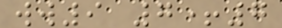ww9 7+7
